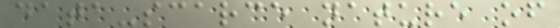data-scarce nature of
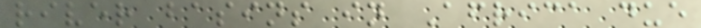river basins in Africa due
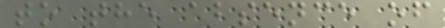to the absence of
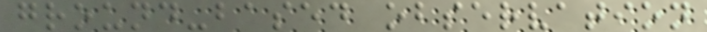ground-based observation
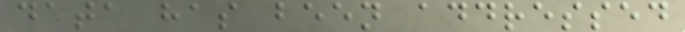data has been addressed
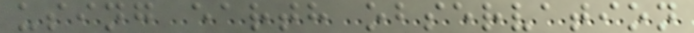using earth observation
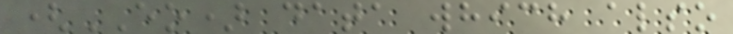(EO) data which also
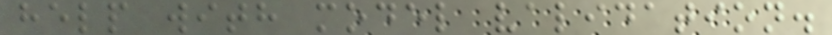help with model validation.
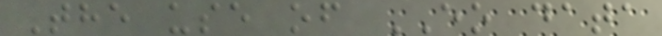The use of EO data
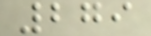279
